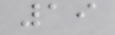19
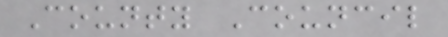County Council
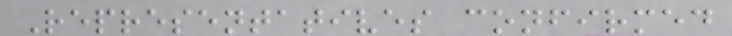Representatives confirmed
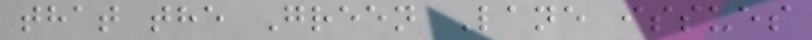that the Green Lane issues
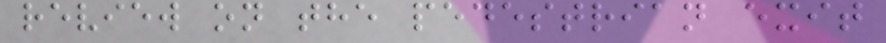review on the pedestrian exit
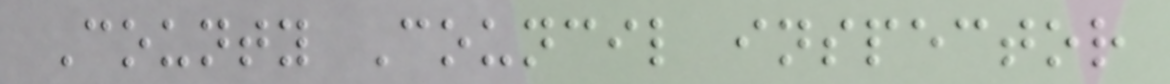County Council inspector
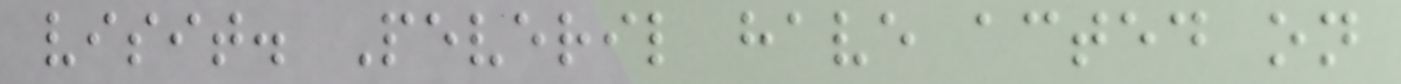visit. Peveril have acted on
